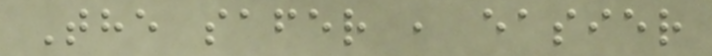The safer , easier
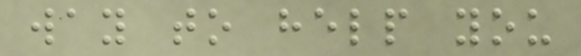way to help you
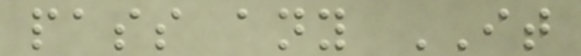pass any IT
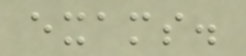exams.
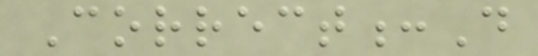Correct:D
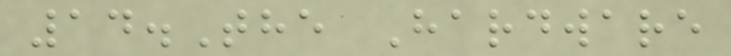14.The Hardware
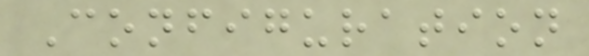Configuration
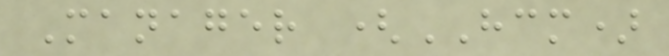Manager (HCM)
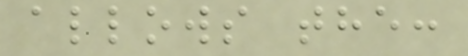allows the:
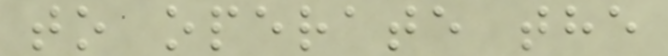to operate the
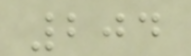204
